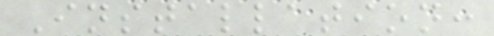Installation:
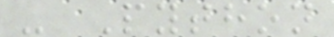- Python
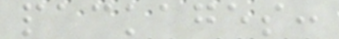packages:
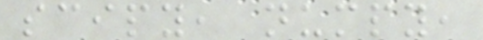scipy, numpy,
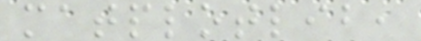matplotlib,
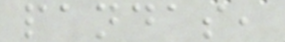pandas,
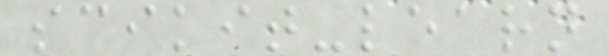scikit-learn
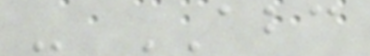- ABC
